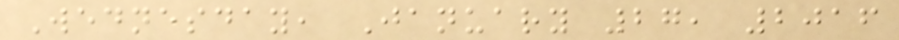Wednesday, January 27, 2016
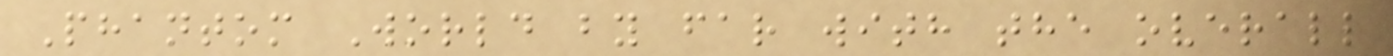Phantom World by far with the overall
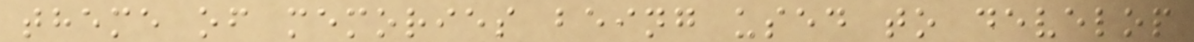theme of memories being used to develop
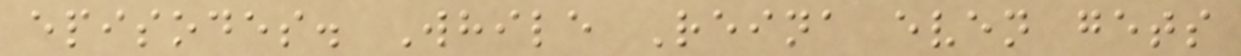episodes. While Reina even gets
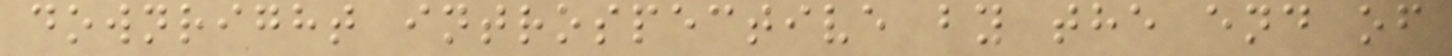downright introspective by the end of
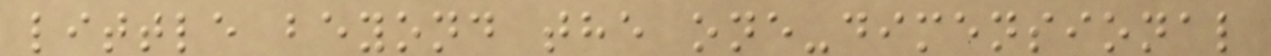little beyond the one-dimensional
